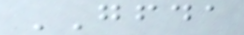GFDA
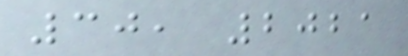30, 2021
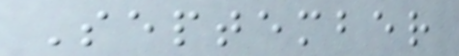September
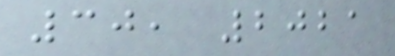30, 2021
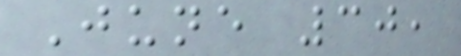June 30,
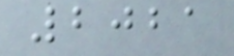2021
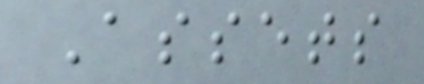Assets
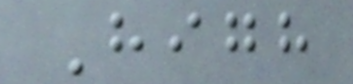High
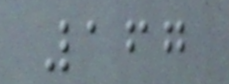167
